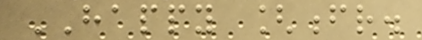HAPPY [fr.
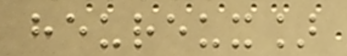heureux]
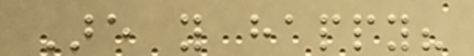Are you happy?
